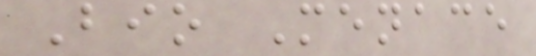Bio Menace
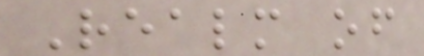Realm of
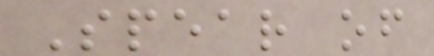Spear of
